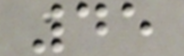45
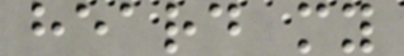heard my
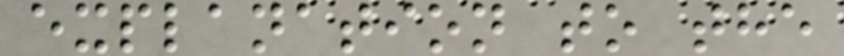explanation to the
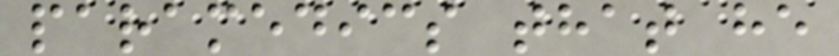paramedics that he
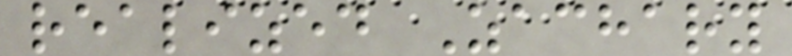realized Zachary
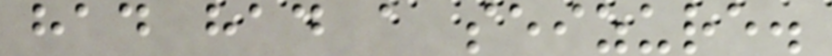had had a seizure.
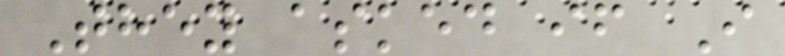They asked if I
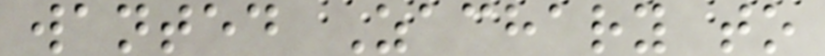wanted Zachary to
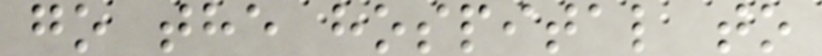go the hospital to
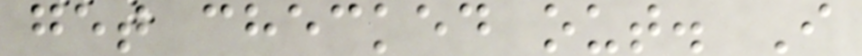get checked out. I
